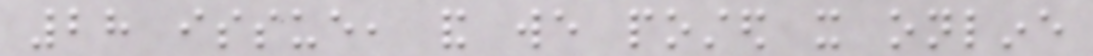28 issue, and we posted it online
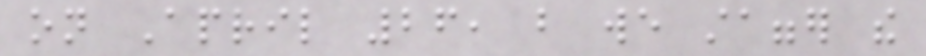on April 26, but we stagger the
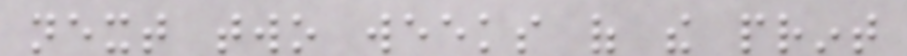next two weeks of the print
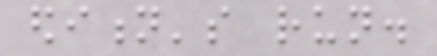edition's run.
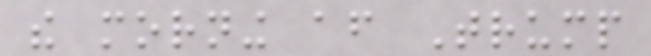the morning after Trump
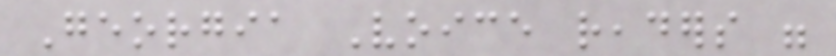Georgia Voice readers were
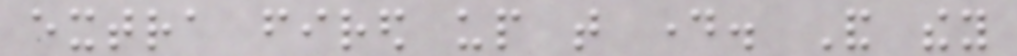extra fired up that day. And they
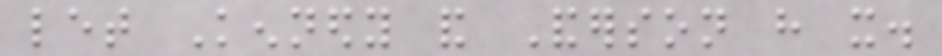let Kennedy and Anderson have it.
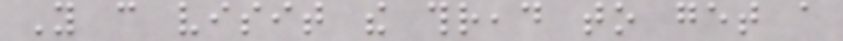You can visit the thread to get a
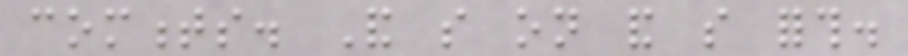comments. And so on and so forth.
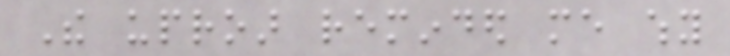The uproar reminded me why
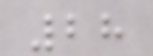28
